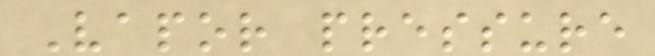Vapor pressure
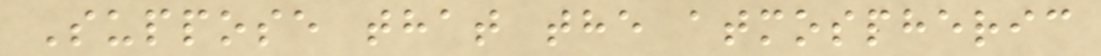Suppose that the atmospheric
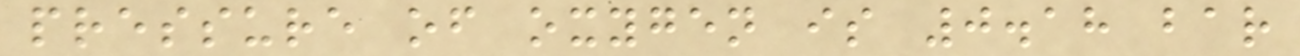pressure of oxygen is 0.18 bar
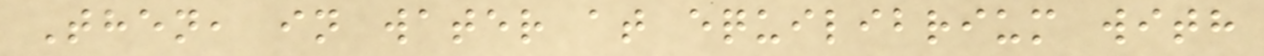Then, in water at equilibrium with
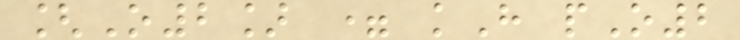[O2] = kH pO2
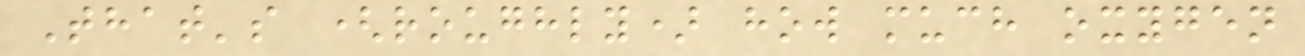That's (roughly) how much oxygen
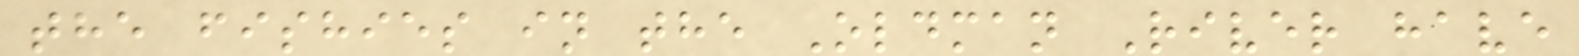the fishies in the Oldman River have
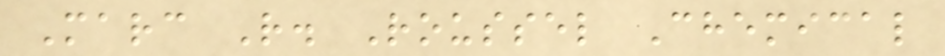Marc R. Roussel Chemical
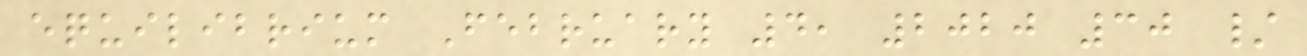equilibrium February 4, 2020 30 /
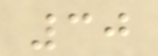30
